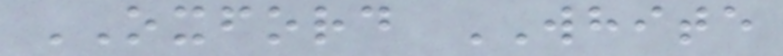OXFORD WHITE
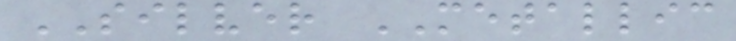SILVER METALLIC
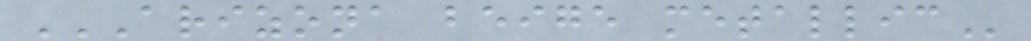ARIZONA BEIGE METALLIC
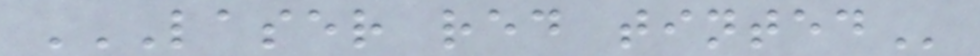LASER RED TINTED
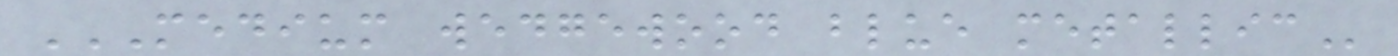MEDIUM WEDGEWOOD BLUE METALLIC
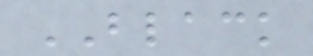BLACK
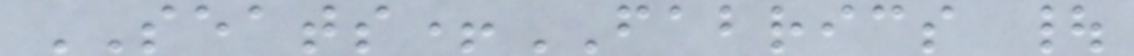SEATS+FABRICS |
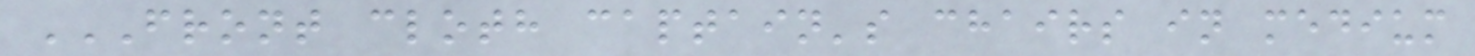FRONT CLOTH CAPTAIN'S CHAIRS IN MEDIUM
